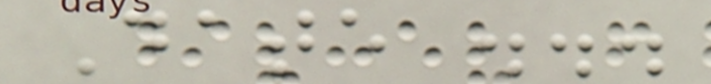Date ...
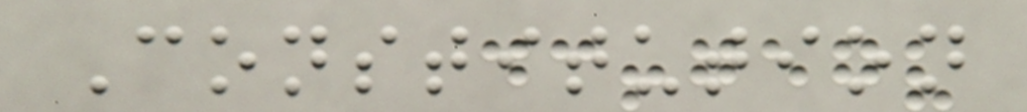Constitution
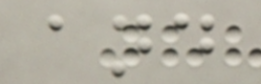and
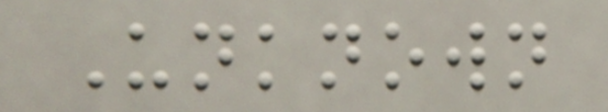Unknown
